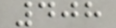408
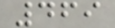469
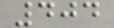404
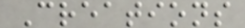Creations
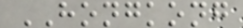HONGKONG
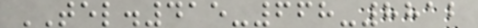TEL.415-668-8812
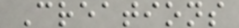Creations
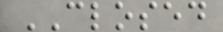CLOSED
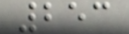253
